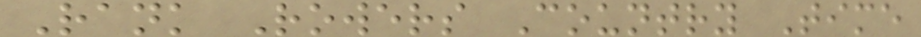Rank Rowers Country Time
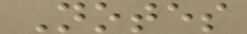Notes
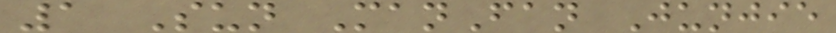1 Sun ManFan Junjie
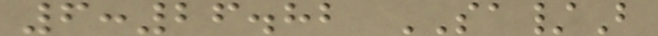6:26.82 SA/B
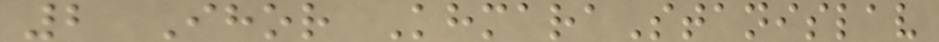2 Ihor KhmaraStanislav
